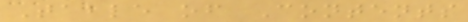Table of Contents
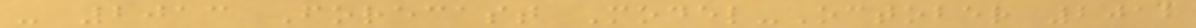- 2013 Forecast Model-October 2012
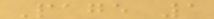Page 1
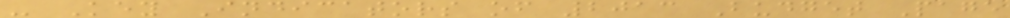- Key Indicators of 2013 Budget Page
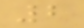2
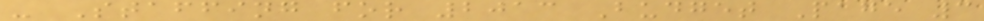- Staffing for 2013 Budget Page 3
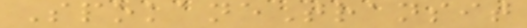SpokaneTransit
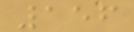156
